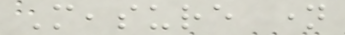Measure name
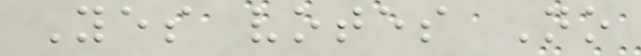Yes votes No
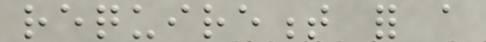requirement for a
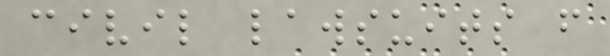civil lawsuits from
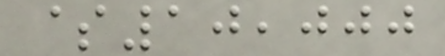$10,000
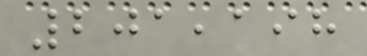201,198
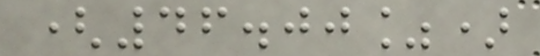(46.00%)
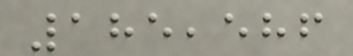185,586
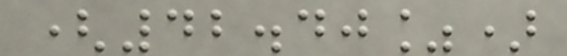(42.40%)
